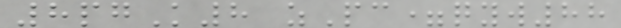8pgK8 zPc=qyw88
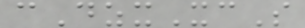cDzxXcS
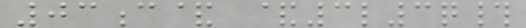03c& &3l3q#
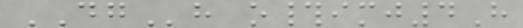DGh o#imj4H
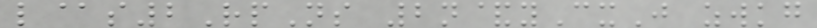l@s2RpNs 2n&yCxJ zwkg
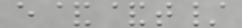e&&t/
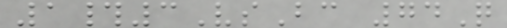1#3VsBc 74Q
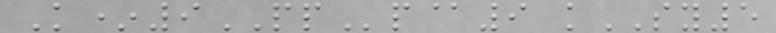K*9PPp@9 kSY5
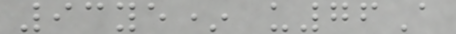93ye* u76A
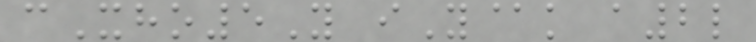cXho5Y iY@k a2l
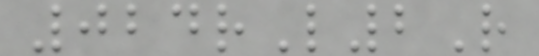024rL2R
